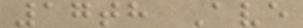17th Ave
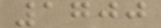1700
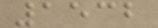1532
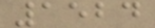1524
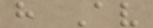h Av
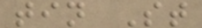tin St
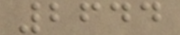2644
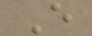E
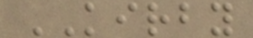KIRBY
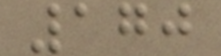170
